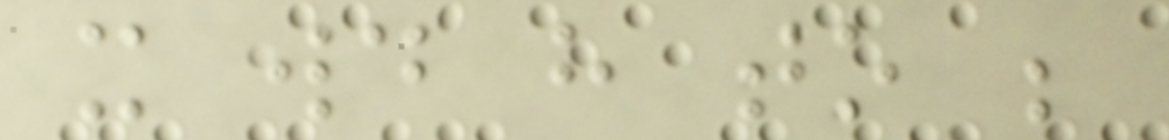it would have to be
